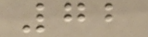72
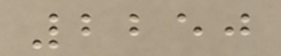2250
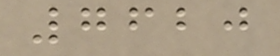7620
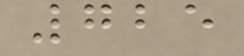725
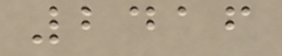2416
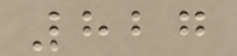827
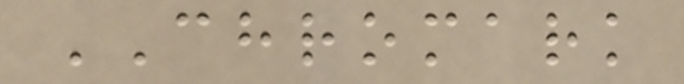CHROMARK
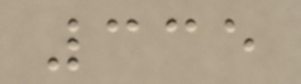335
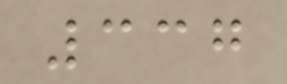337
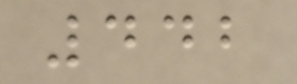442
